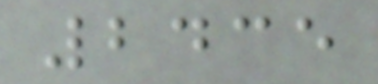2435
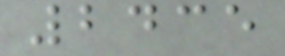2435
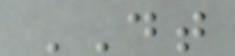DT
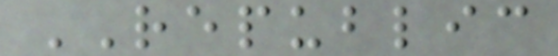REPUBLIC
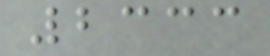2333
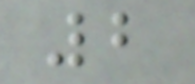2
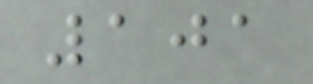101
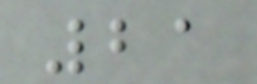21
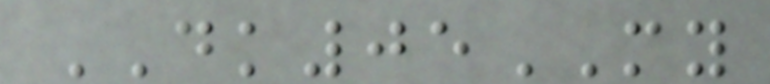DK05MY
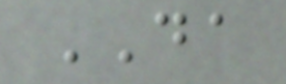DA
